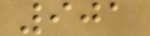901
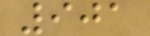901
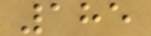185
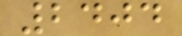2404
